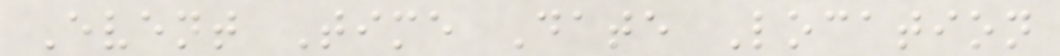Event Time Date Location
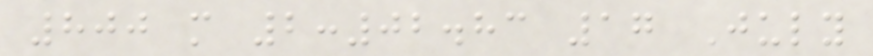800 m 2:02.83 17 July
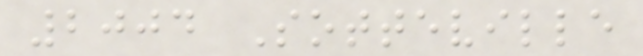2004 Sotteville
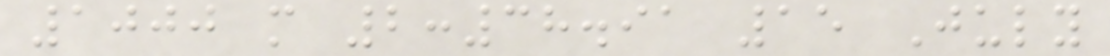1000 m 2:38.91 15 July
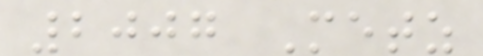2007 Metz
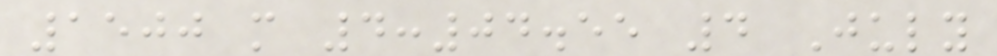1500 m 4:04.55 4 July
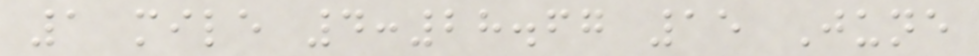1 mile 4:28.67 15 June
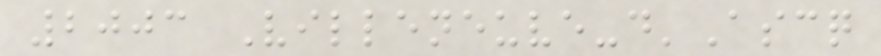2003 Villeneuve-d'Ascq
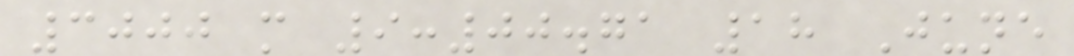3000 m 9:00.71 18 June
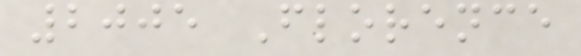2005 Florence
